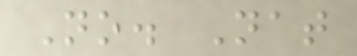No. Nat
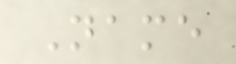Name
